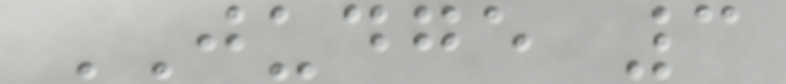JUDGE 3
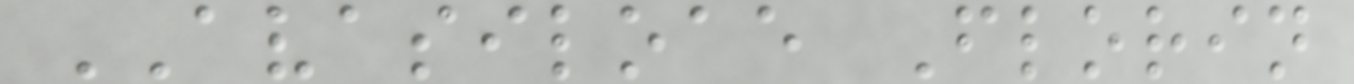AVASILOAE Florin
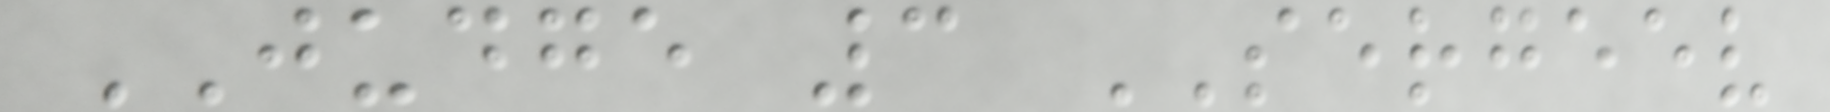JUDGE 3 SERGEEV
